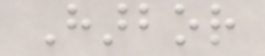Harbor
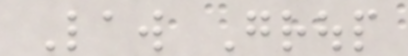Law Group
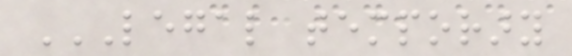LEGAL TEMPORARY
